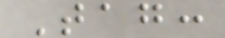Tag:
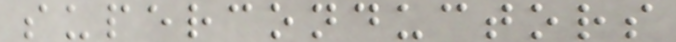superconductors
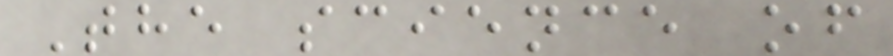The science of
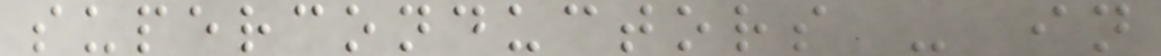superconductors - in
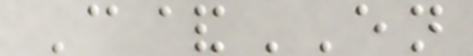C&EN
